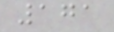171
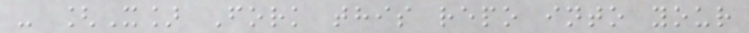- [X] Fork this repo into your
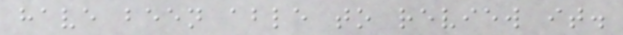have been able to review it.
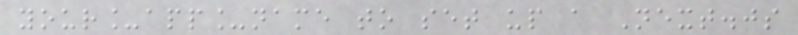your_app_name to set up a Next.js
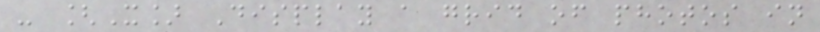- [X] Display a grid of photos in
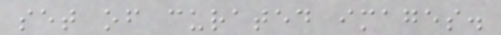set of curated images.
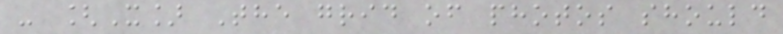- [X] The grid of photos should
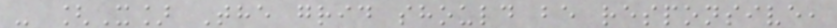- [X] The grid should be responsive,
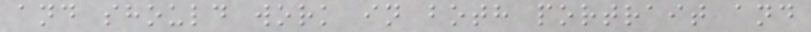and should work in both portrait and
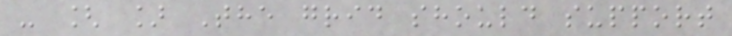- [ ] The grid should support
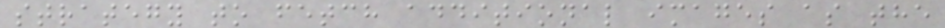strategy to fetch additional images as the
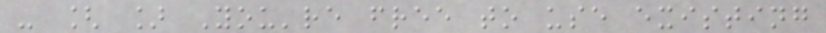- [ ] You're free to use existing
